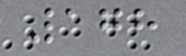178
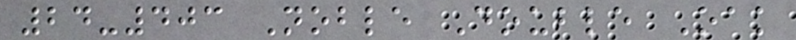24-403 Noble Double Oak
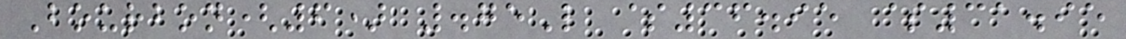Bourbon(6) .75L $36.95 $31.95
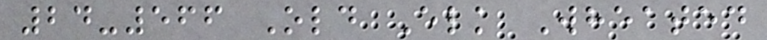24-566 Old Elk Wheated
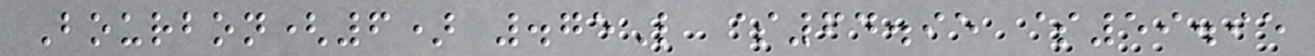Bourbon(6) .75L $64.95 $59.95
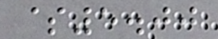$5.00
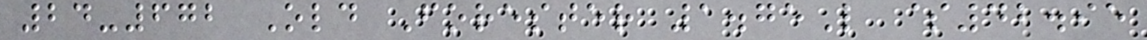24-672 Old Forester 1.75L $42.95
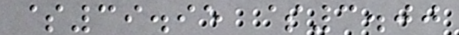$39.95 $3.00
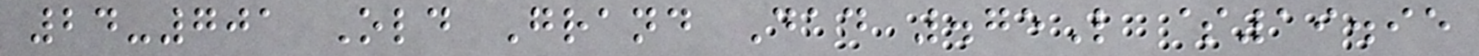24-701 Old Grand Dad .75L $19.95
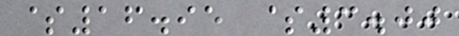$16.95 $3.00
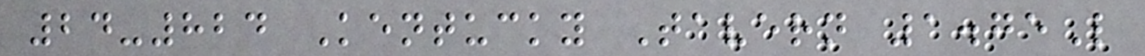24-824 Kentucky Tavern 1.75L
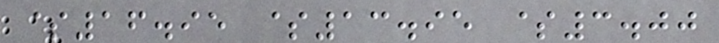$16.95 $13.95 $3.00
